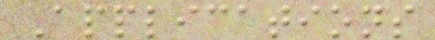Applications
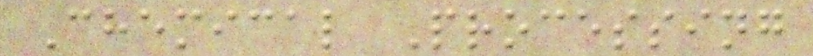Chemical Processing
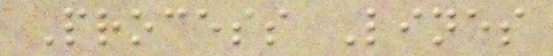Process Lines
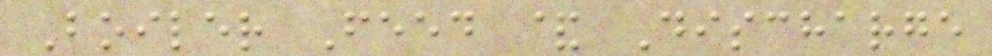Boiler Feed & Discharge
